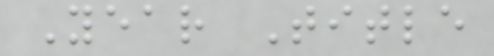Year Title
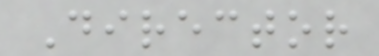Director
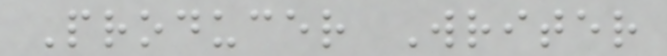Producer Writer
